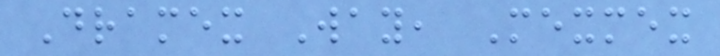Dramex Way, Mexmex
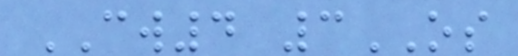CW4 3OS
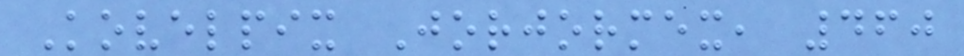Kovelpix Jorjormex, 460
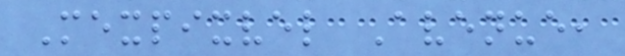Mexpixvel Avenue,
